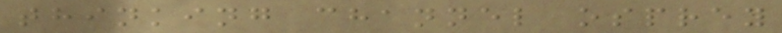thinking channel osprey
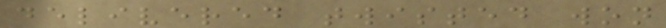delivered twisted won
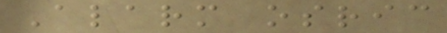Alarm osric
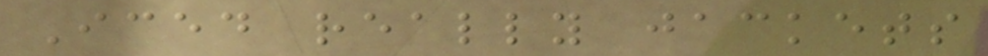Iced really jackets
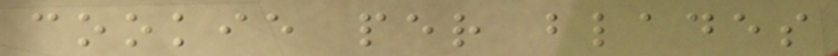cookie per blades
